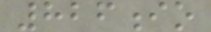826io
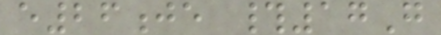e26je #17G
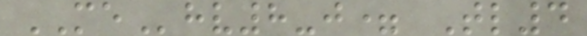MEhv8-j= Tl4
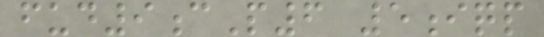fud9cP6 5iqp
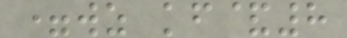=wz kf&8
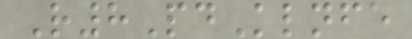R8PdKlnfe
